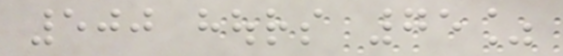500 hours 75%
